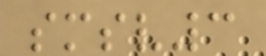smsv3
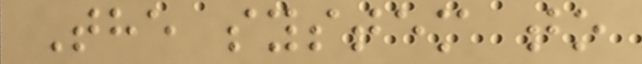The system to
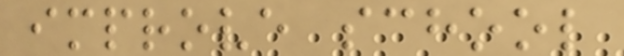improve school
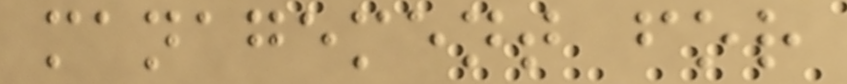management for
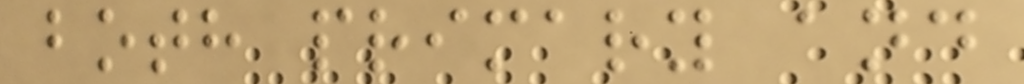both primary and
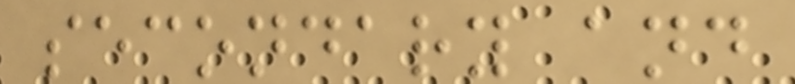secondary and
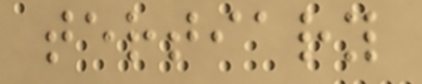tertiary
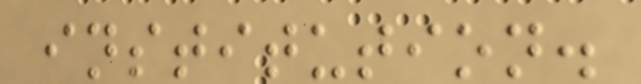institution.
